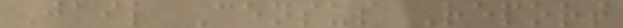Jail Census Report
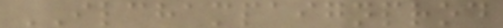ILCHAMPAIGNPROD
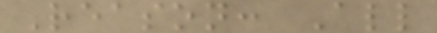Reason: All
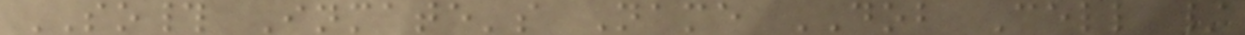SO# Inmate's Name DOB Cell /
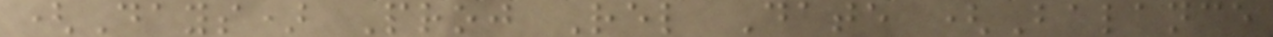(Days) Proj Rel Date (Balance
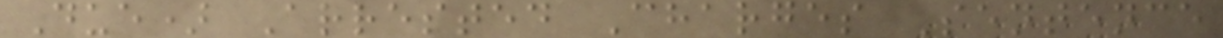Due) Arrested Charges Sentence
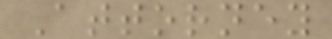Attorney
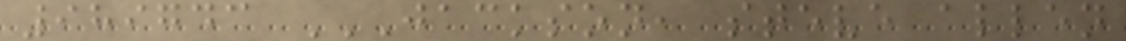989743 JACKSON, STEVE ALLEN
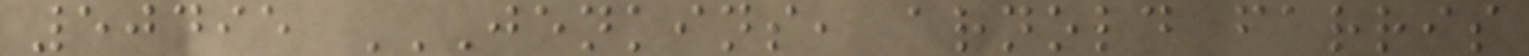50495 JENKINS, ARNOLD FARRIS
